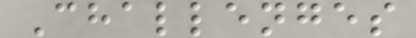Challenges
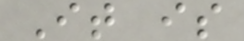It is
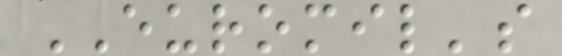EUROMIL's
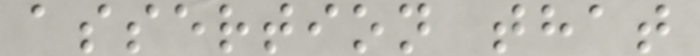assertion that
